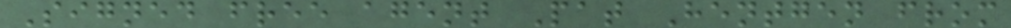Signed free agent Pat Hentgen from
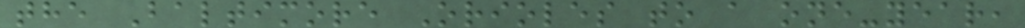the Baltimore Orioles to a one-year,
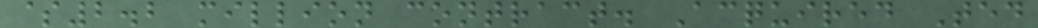$2.2 million contract. Acquired Ted
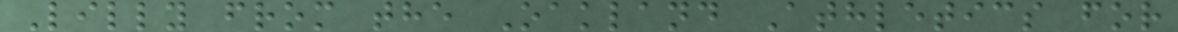Lilly from the Oakland Athletics for
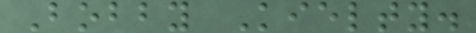Bobby Kielty.
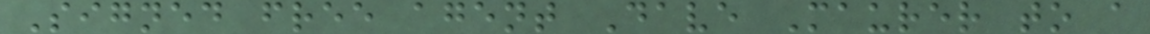Signed free agent Dave Maurer to a
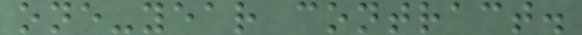one-year contract.
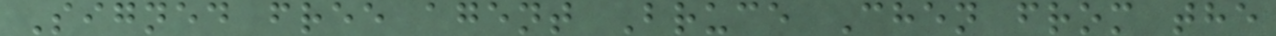Signed free agent Bruce Chen from the
